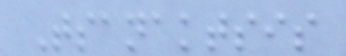Tsanaktsis
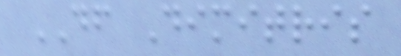DF Dimitris
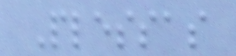Plessas
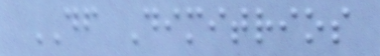DF Dimitrios
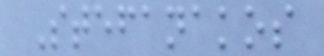Stefanakos
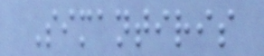Simantiris
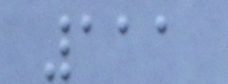111
